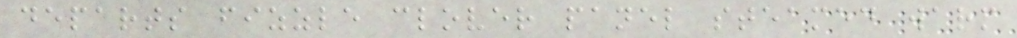departs fizzle clover panel steamed warm
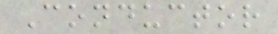Conductor
